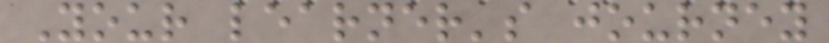Your learner's journey
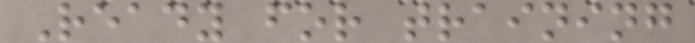Ready for training
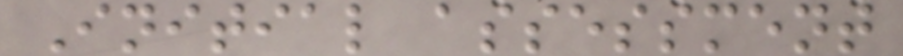Initial assessment
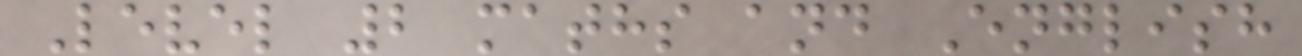Level 2 maths and English
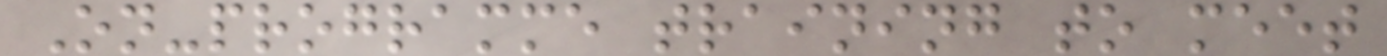On-programme training to meet
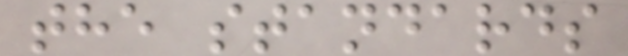the standards
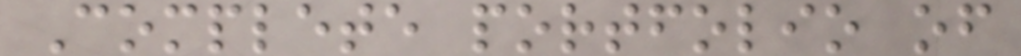Complete portfolio of
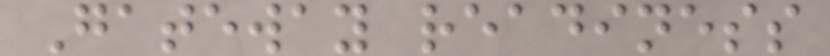Gateway readiness
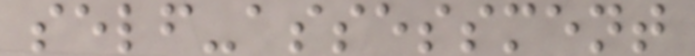self-assessment
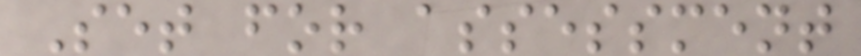Set for assessment
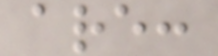are:
